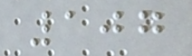107
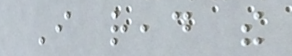I read the
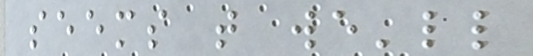seems that we'll
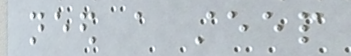need a steep
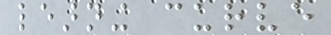learning curve
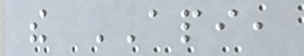the API,
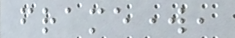framework,
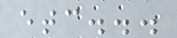etc...
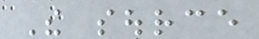The source
